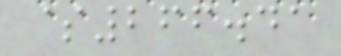$266.41
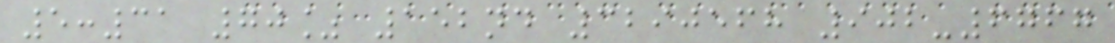5:31 70% 152nd 3290568 902-6767
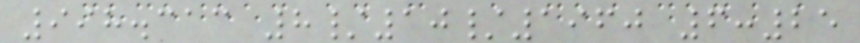998.313 8/10/1960 6:25
